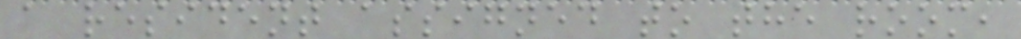a resident assigned to the room,
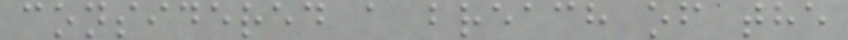considered a breach of the
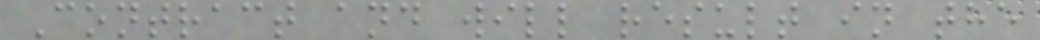Contract and will result in the
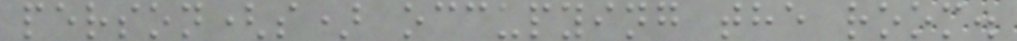person(s) occupying the room.
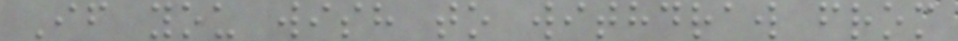If you wish to withdraw from
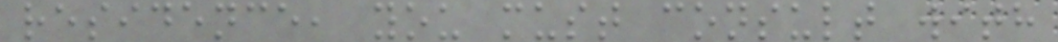residence, you must consult with
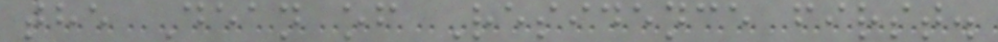the Dean of Residence first.
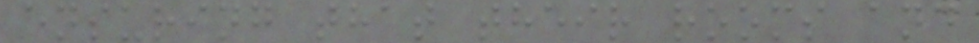ensuring that their rooms and
